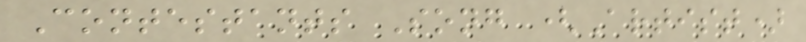Contestants Song (Artist)
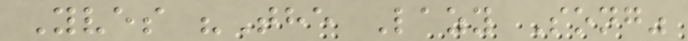Yves "The Lazy Song"
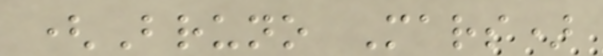(Bruno Mars)
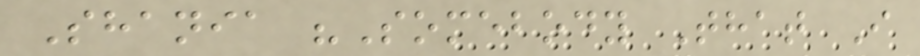Shania "Somebody That I
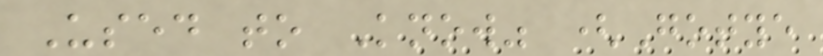Used to Know" (Gotye
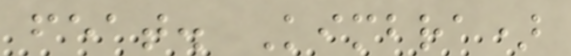feat. Kimbra)
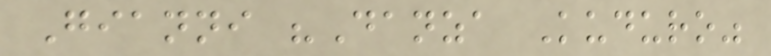Gianni "Danza Kuduro"
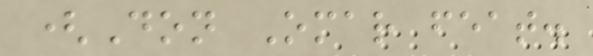(Don Omar feat.
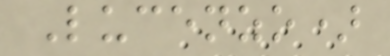Lucenzo)
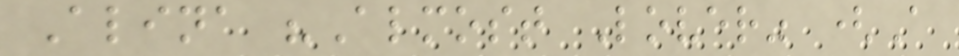Alina "Almost Lover" (A
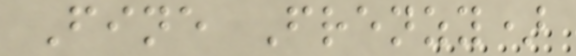Fine Frenzy)
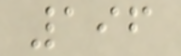196
